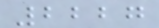2227
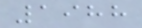1988
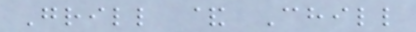Grill & Chill
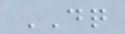DQ
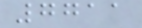7711
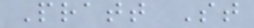Pratt St
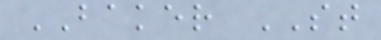BAKER ST
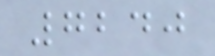7240
